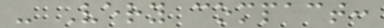- Very compact:
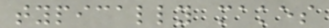typically makes
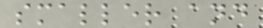smaller and
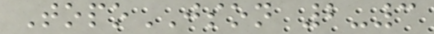TopoJSON 2-3
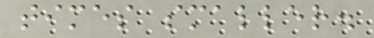times smaller.
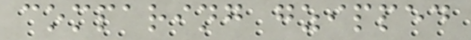comparing gzipped
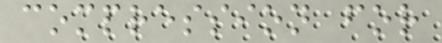compression for
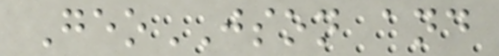GeoJSON and
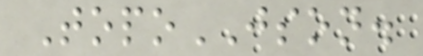TopoJSON.
